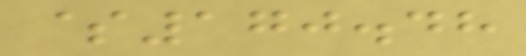$170.48
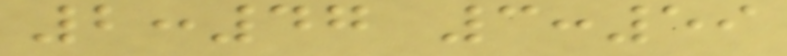2:47 3:59
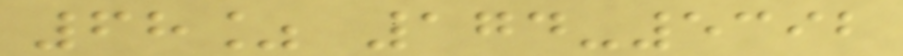68% 174-5392
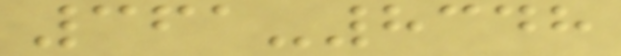361-8348
